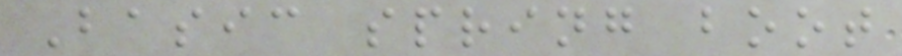Basic spring boot
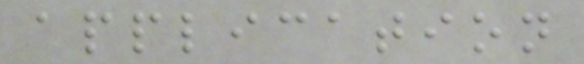application
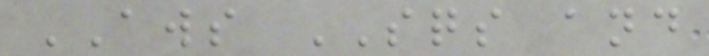AWS SQS and
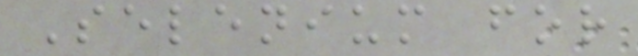Selenium for
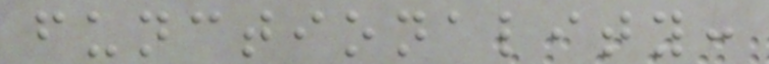functionality:
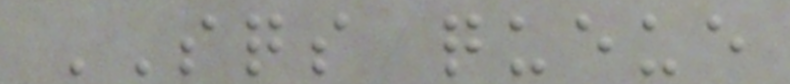SQS queue
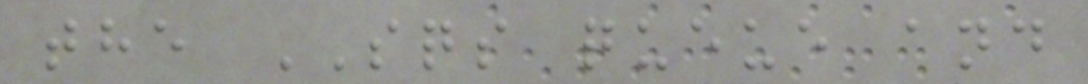the SQS queue and
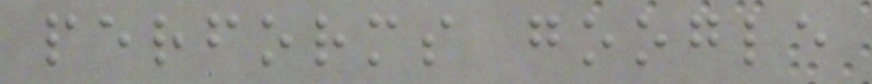performs google
